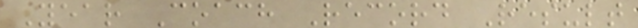Year Coach Record Result
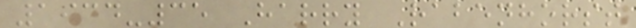1934-35 Harry Rabenhorst
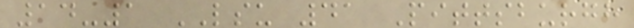14-1 LSU 41 Pittsburgh
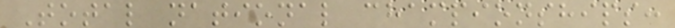Total national championships:
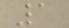1
